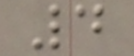4
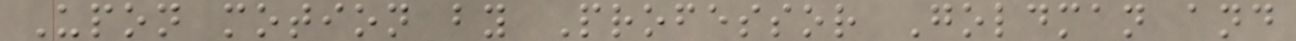Upon motion by Professor Goldman and
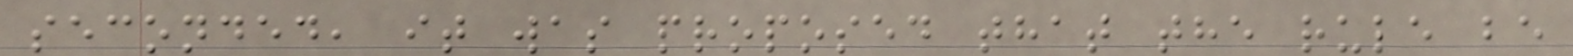seconded, it was proposed that the rule be
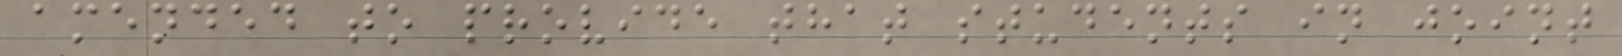amended to provide that students in joint
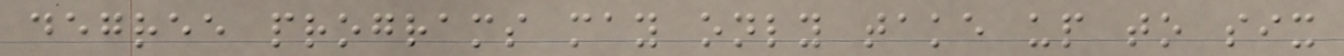degree programs may only take up to six
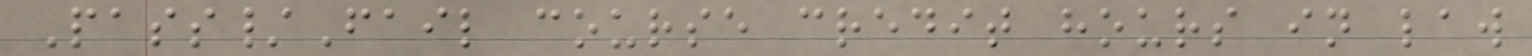Pass/Fail course credit hours in law
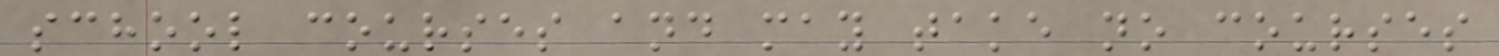school courses and may take no courses
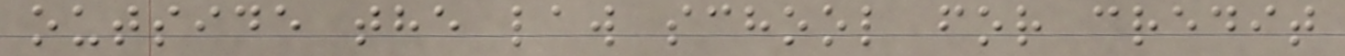outside the law school for credit
